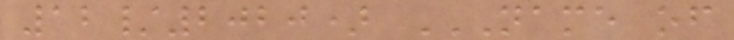12/2020) NAME OF
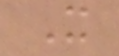X
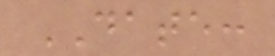DATE:
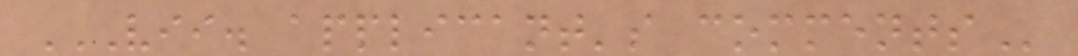VII. APPLICANT'S COMMENTS
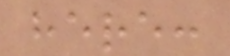here:
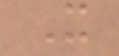X
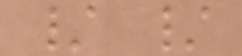/ /
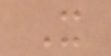X
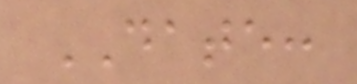DATE:
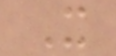X
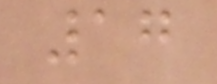17
